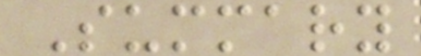Summary
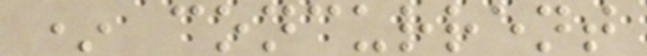* concurrent
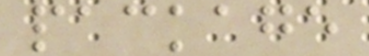package
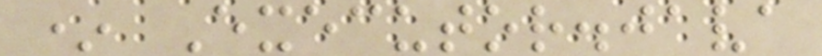* Executor.java
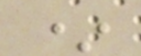*
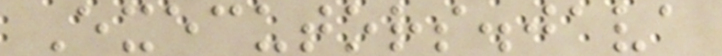Executors.java
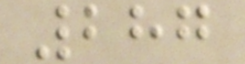287
